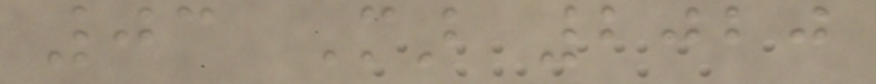03 Mar 2020
